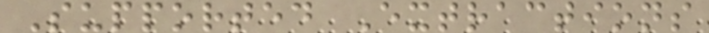Supported Extractions
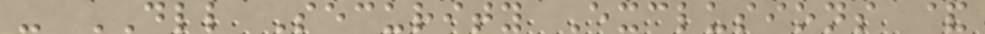- DLL Security Exclusions &
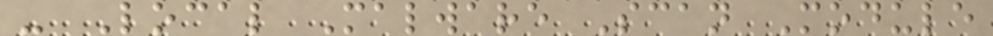- Local Malware Scan Module
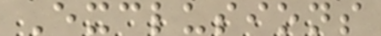Exclusions
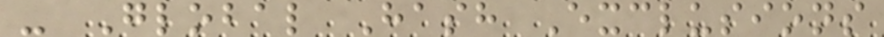- Global Hash Exclusions
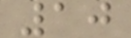10
